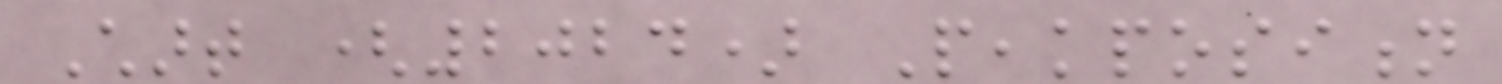Chart (2024) Peakposition
